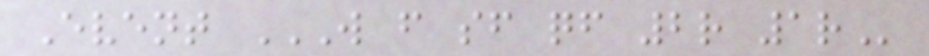Event W F SF QF 2R 1R
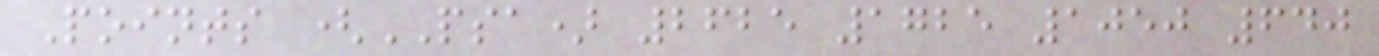Points (PSA) 2625 1725 1050 640
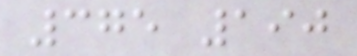375 190
